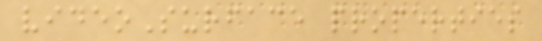videoSurface properties
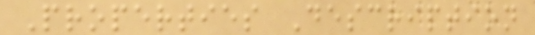Properties Description
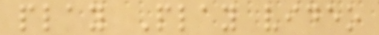play Play video
